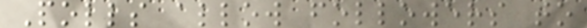Polls allow followers to
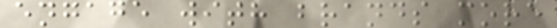engage with brands more
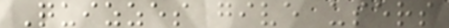Quizzes give users
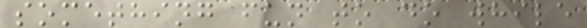something fun to do while
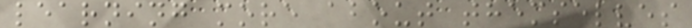learning more about themselves
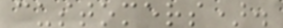customers).
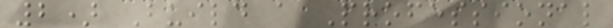2) Build a Professional
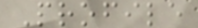Profile
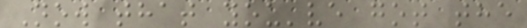Now that you've got the
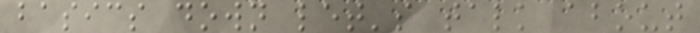basics down let's talk about
